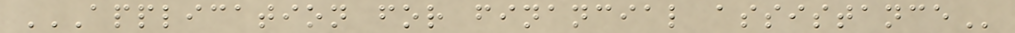APPLICATION FOR FINANCIAL ASSISTANCE
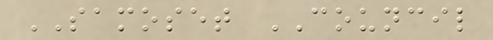SAMOSET COUNCIL
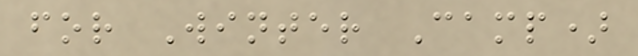for Winter Camp)
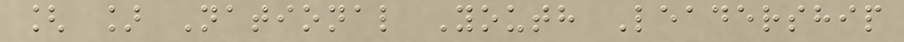[ ] National Youth Leadership
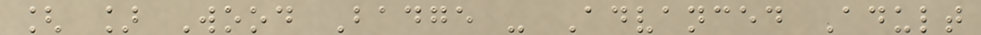[ ] Wood Badge - Advanced Adult
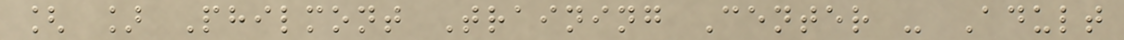[ ] Philmont Training Center - Adult
